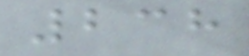238
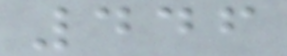446
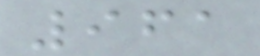961
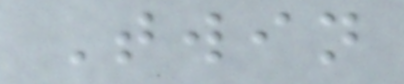Twin
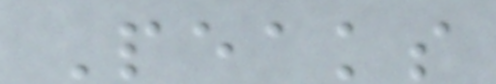Peaks
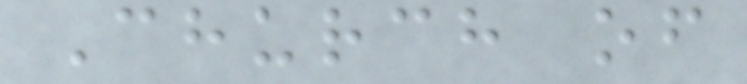Church of
